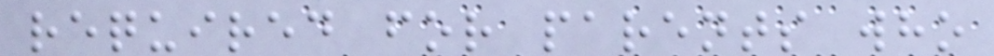required for parents who
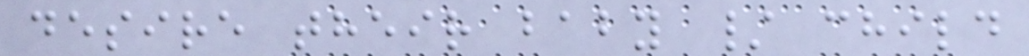desire their baby / child
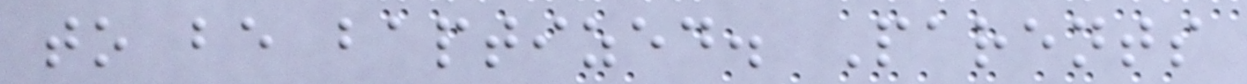to be baptized. Parents
